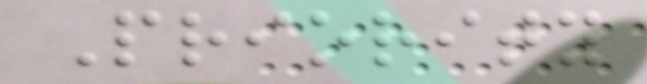Priority
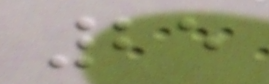25
